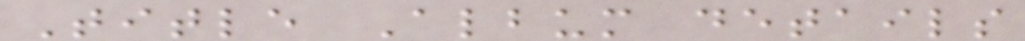Title Album details
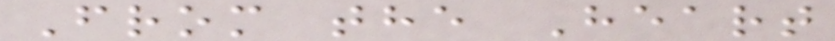From the Heart
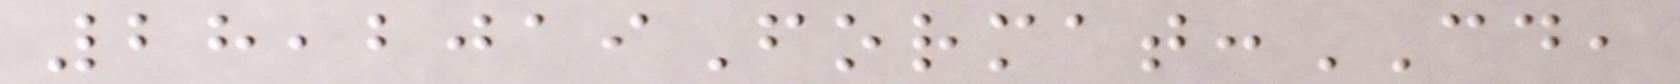28,2019Format:CD,
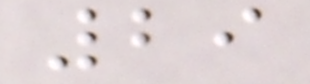29
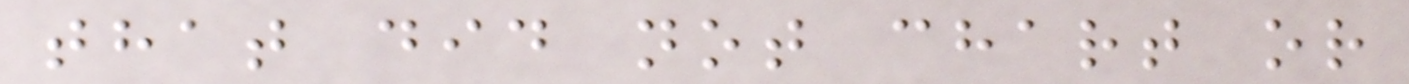that did not chart or
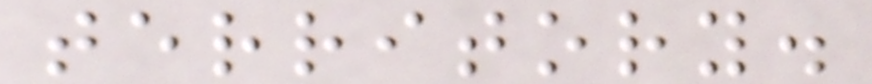territory.
